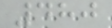480
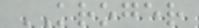KROGER
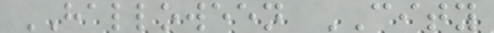HALLOWEEN CITY
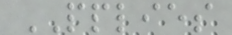PPLIES
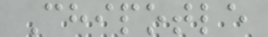Chipotle
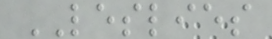LESLIES
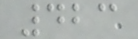423
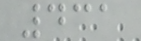431
